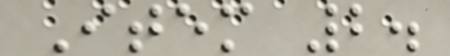Item 2.
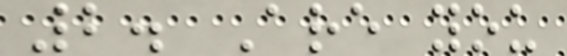2. Are you
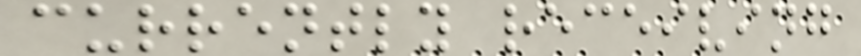currently receiving
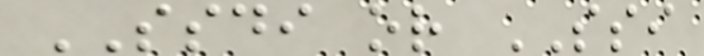SSDI or SSI
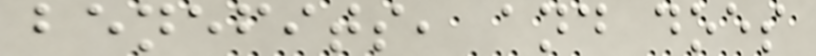benefits, and does
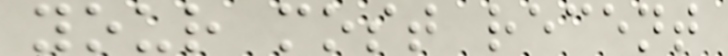your most recent
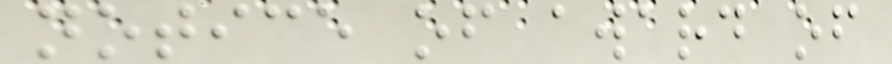notice of award of
